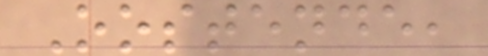Oostende,
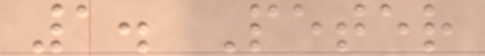1. Peter
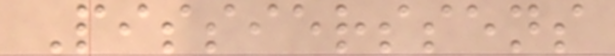Pissierssens
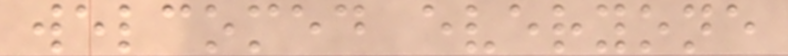welcomed everyone
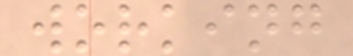working
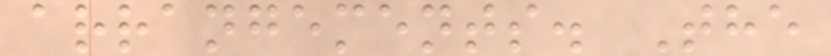arrangements. The
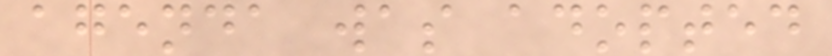agenda was adopted
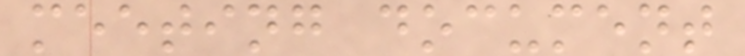meeting document
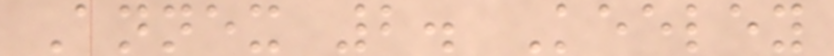Annex 2. Keeley
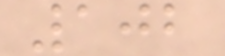102
